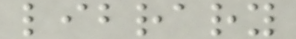library
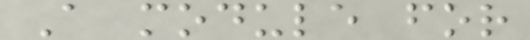A module for
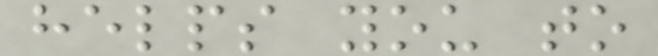helps you to
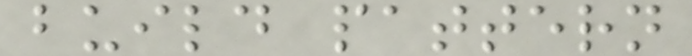build pattern
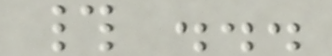# ...
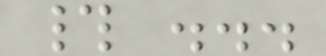# ...
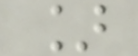]
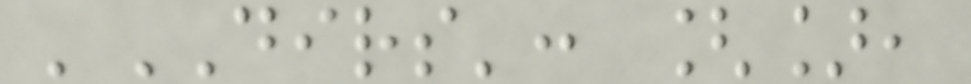'DIRS': [],
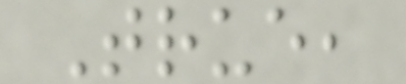True,
